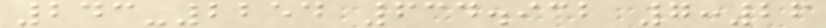243-2254 634.932 7:26
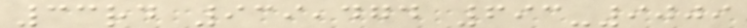33rd 939,474 693-9009
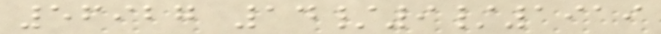56927 14/9/1919
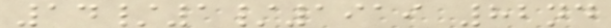14/1/1919 82nd
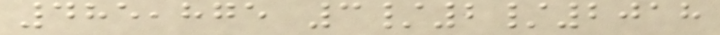485,875 3/2/2018
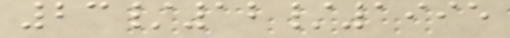23/12/1995
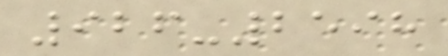926-2598
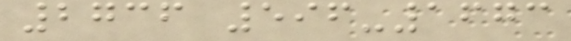2736 596-1673
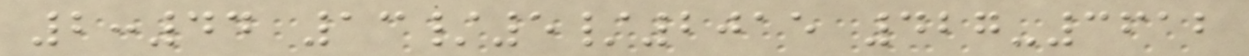2:44 13/5/2015 427-3612
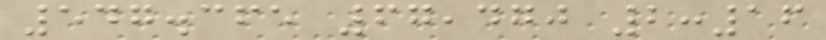547.365 67,470 2:16
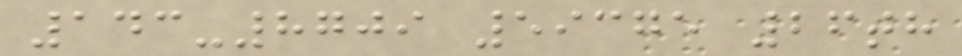143-8709 59375 26th
